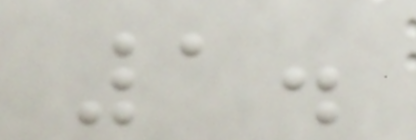1.
